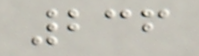236
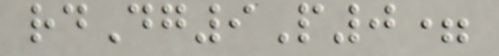rdDg9P0=
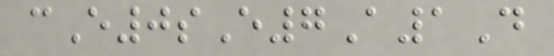cE0sE7A1D
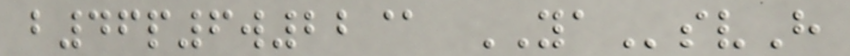b46p6w22@ YAsvH
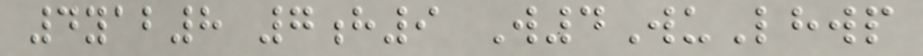4yab8 7h9 W4WuLhwp
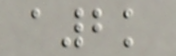a2k
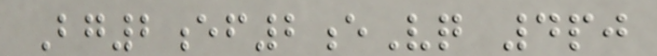Bg2ef2eVq 4pj
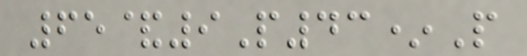65&9P43*P
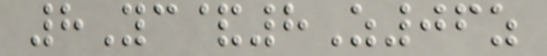8Yc&8Z06z
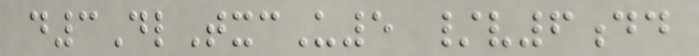d3DlTxcU5 /v6dd
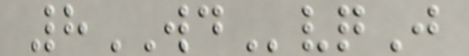8WDvqJ
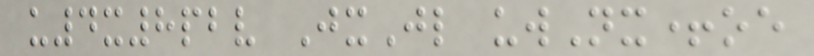u4x8pbv JxJl uwNx+oe
